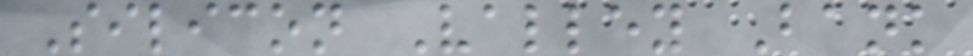Silicon Valley Bank
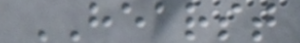HEARST
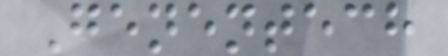Genentech
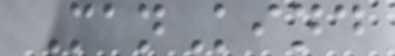ManKind
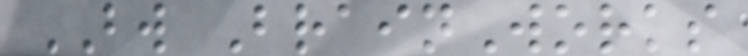BW BrainWorks
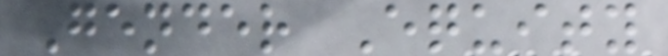Gender Equity
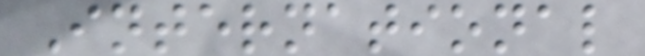International
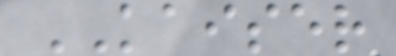KAISER
